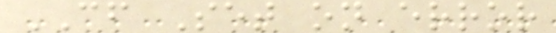CF Set on error
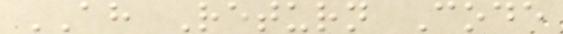AH Return Code
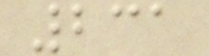231
